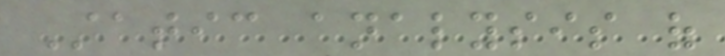Static analysis of
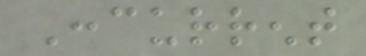Concurrent
